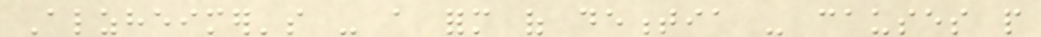Alzheimer's - a form of dementia - causes people
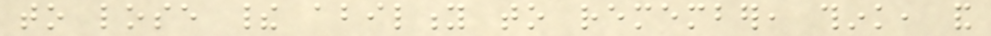to lose their ability to remember, think, and
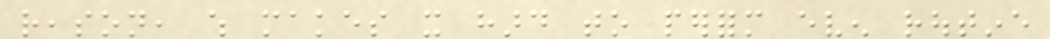reason, which makes it hard to perform even routine
